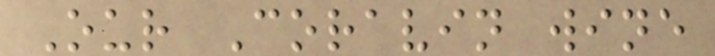Our Coravin wine
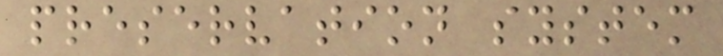preservation system
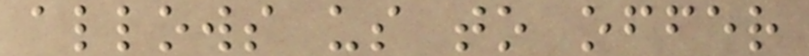allows us to offer
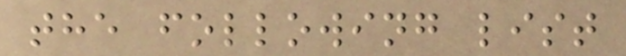the following list
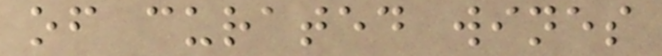of curated wines
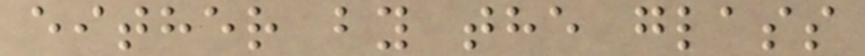either by the glass
